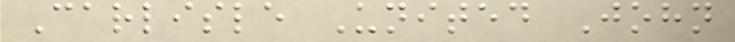Carlisle United John
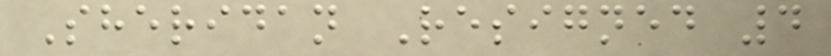Sheridan Resigned 4
